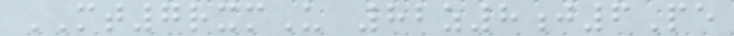MT7rxmU 82z8j6Pe
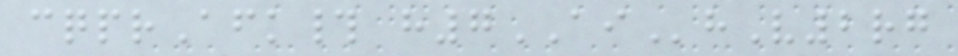cqprAfk# h7AIhV2rg
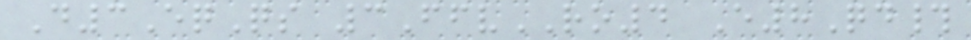D3EqQs 3FfvRO4 E8Qd#
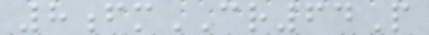8fmCR64P
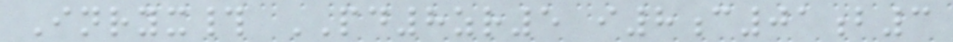Inryx# PD8zr5 i8c01b3
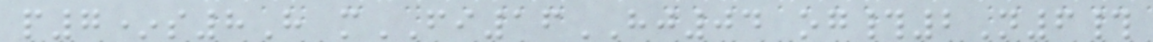p7*s8H mFI16HJ04 og#2N6#
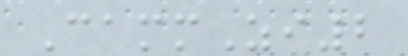CammZi2
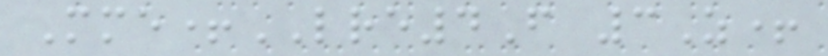Mme+LRE4F 3Z+
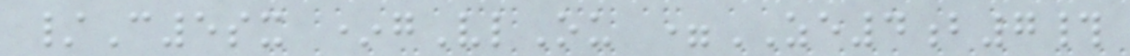/C5sx *gVlOu =ZE4b7#
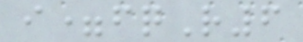i=fqR6
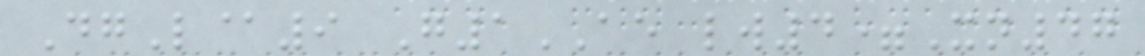DgL@9 G1AE lw4=Xn47
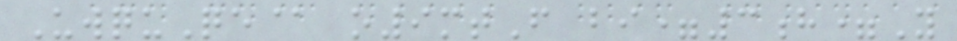UwquQe@ o9mtF bi=3h=Y
